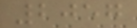2057
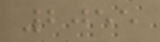2055
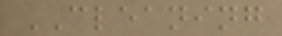CLEANING
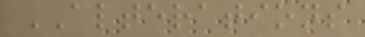ALTERATIONS
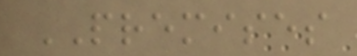PREMISES
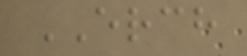ERCH
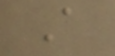A
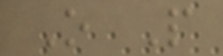O P
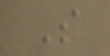S
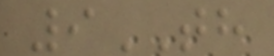9TH
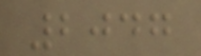2047
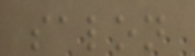salon
